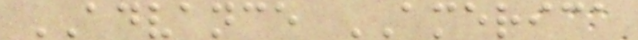ADVANCE AMERICA
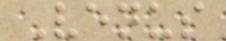Venus
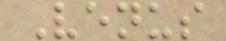Venus
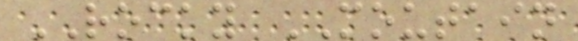ROCKY MOUTAIN
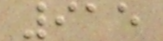915
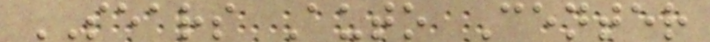SEARS Auto Center
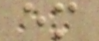em
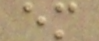em
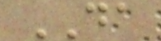DA
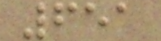651
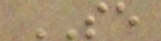SE
